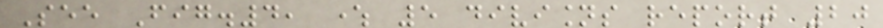See Fig.4, where 5 divisions report 20
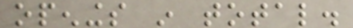openings in total.
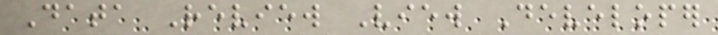Data Review View Developer
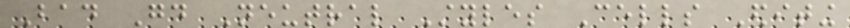Bad Good Neutral Styles Cells Editing
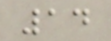14
